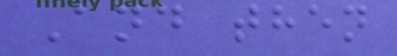And then
